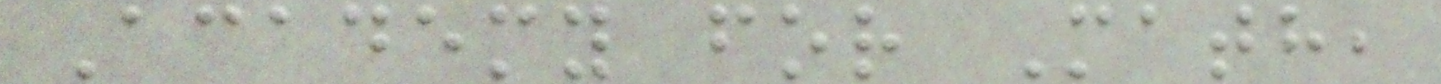Academy for Math,
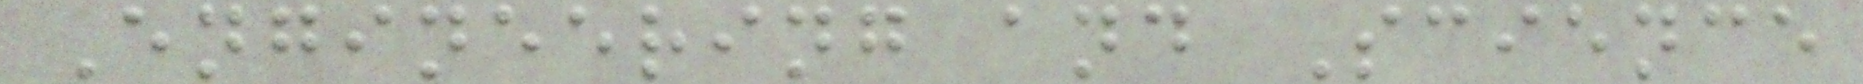Engineering and Science
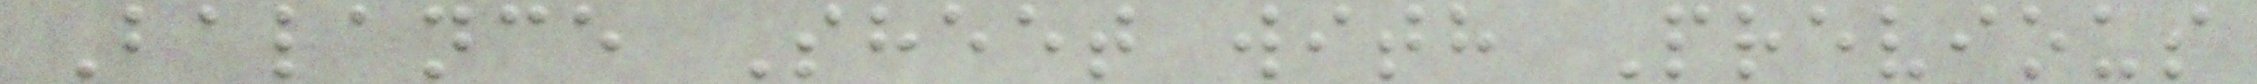Balance Sheet with Previous
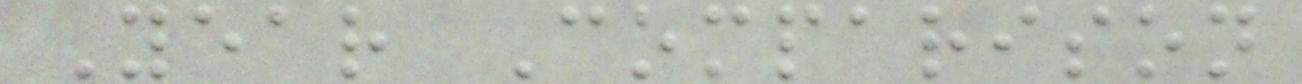Year Comparison
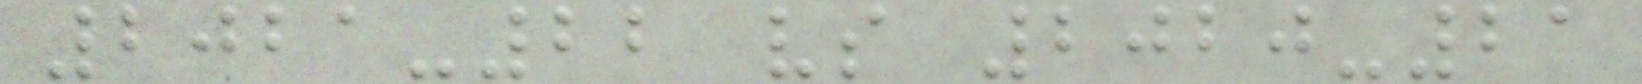2021-22 vs 2020-21
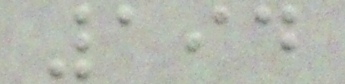194
